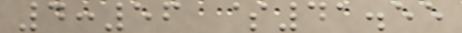4:56 $41.55
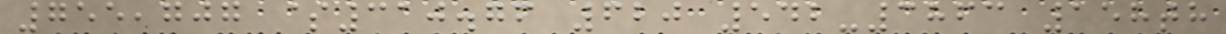755,707 $310.76 620 542-3863 158th
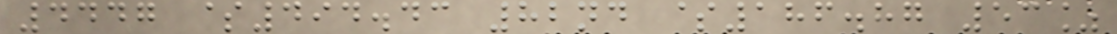4447 $494.43 82nd $186.87 53%
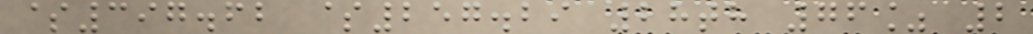$397.62 $257.29 28th 76% 2
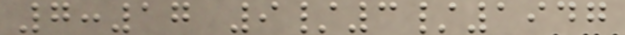7:17 9/3/1947
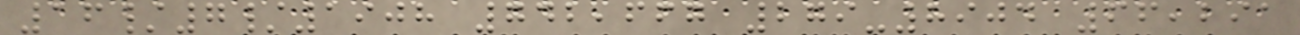16/7/1908 742,667 279-8904 66,291
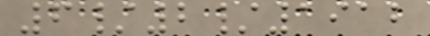6/2/1912
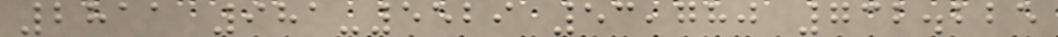2811 981-5529 53,780 732.225
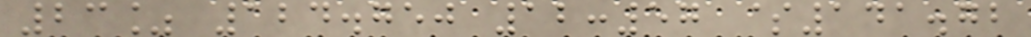23% 124.750 12:57 $141.72
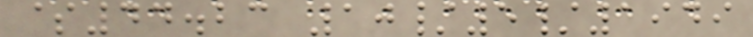$44.23 10/5/1949
